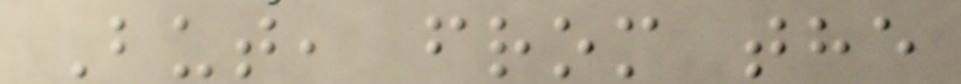But, from the
